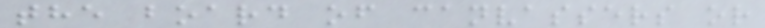the board of canvassers or
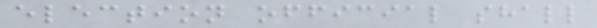election official shall
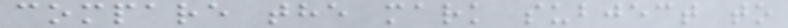compare the mark subject to
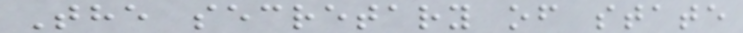The secretary of state
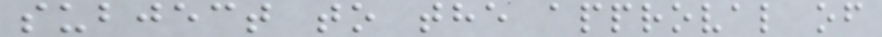subject to the approval of
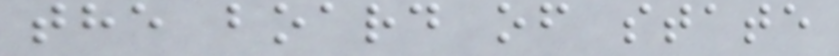the board of state
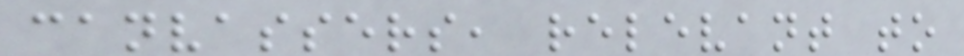canvassers, relevant to
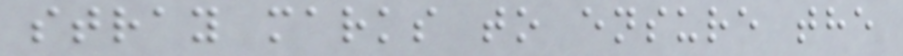stray marks to ensure the
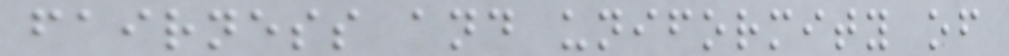fairness and uniformity of
